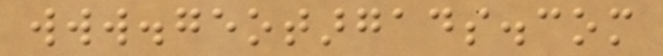www.geotargads.com
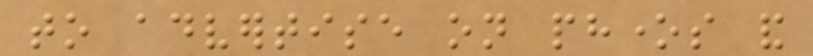to advertise on phones and
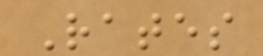Rates
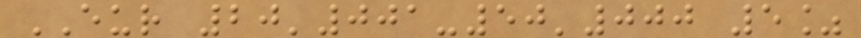EUR 20'001-50'000 5%
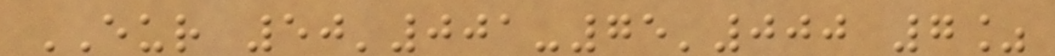EUR 50'001-75'000 7%
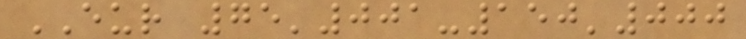EUR 75'001-150'000
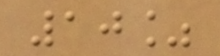10%
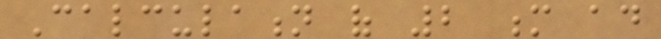Calculation of 2 m ad
